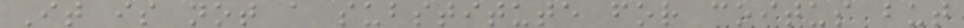It is not a substitute for coitus but
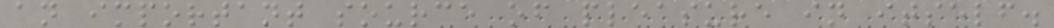an important source of pleasure in itself.
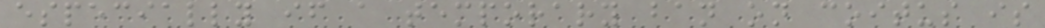especially if a temporary ban on coitus is
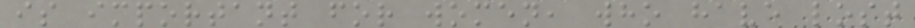is important for women, who have lost
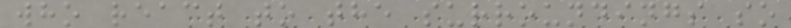who react to the surroundings so
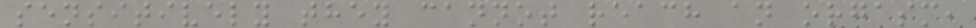sensitively they cannot reach an orgasm,
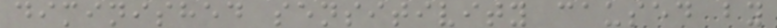diminished sensitivity caused by
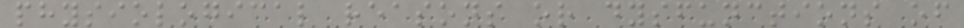physiological reasons or dysfunctions of
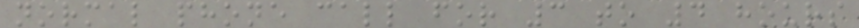normal phone call for 3 to 4 hours
